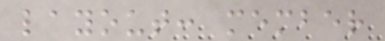layout: member
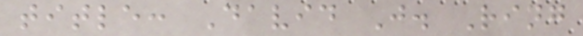title: David J. Ring
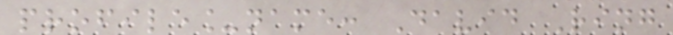profile_name: David Ring
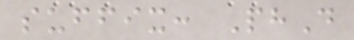suffix: PhD
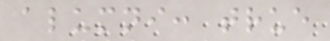alumni: true
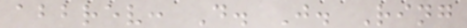abbrev: D. J. Ring
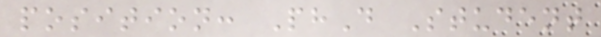position: PhD Student
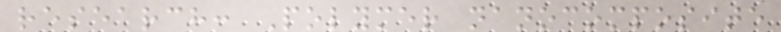research: Polymer nanocomposite
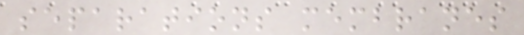separations membranes
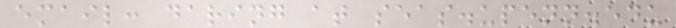email: daring at seas.upenn.edu
